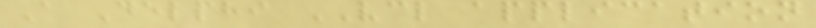A Delphi VCL application
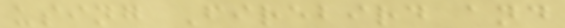using Firebird and
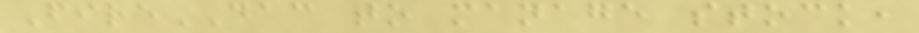FireDAC to manage stock,
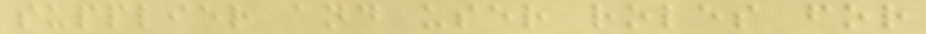supplier and user roles for
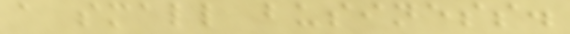a small business.
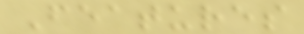Features
